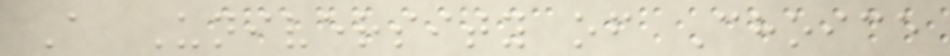A University of Choice
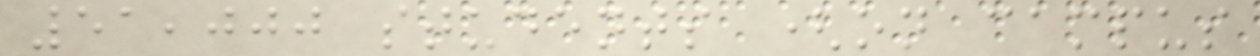51,000 students (on campus
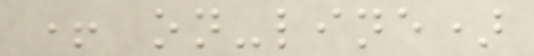+ on-line)
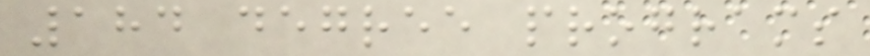184 degree programs
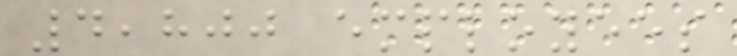4,800 employees
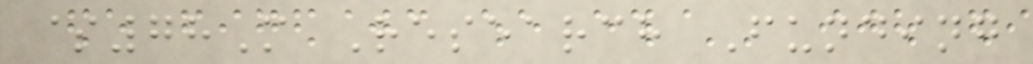$78M Research Funding
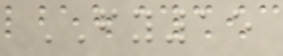FY15
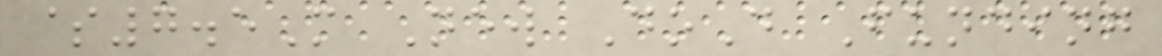$7.5M New DoD Funding
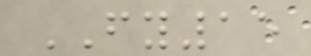FY15
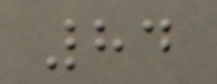84
